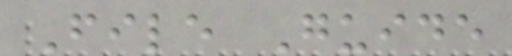File Guide
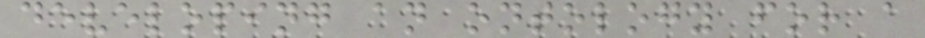developing an ontology for a
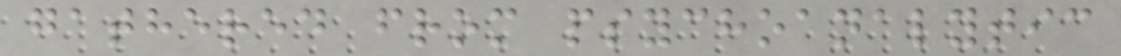gathered from psychoanalytic
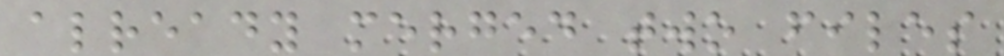already merged two files
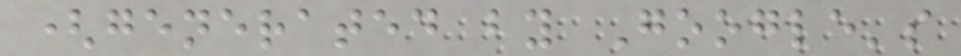(generated by Google's
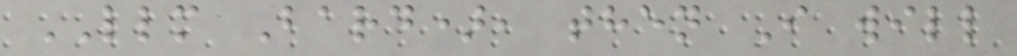LLM Bard), then I will
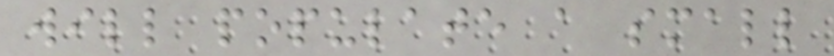will populate a small
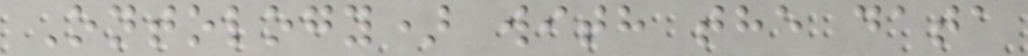Ontology) with the data
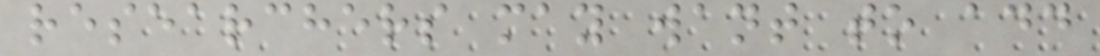researchers may want to add
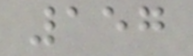157
